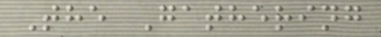The Gathering
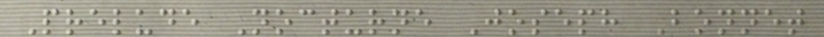Prelude Nocturne Joseph Bonnet
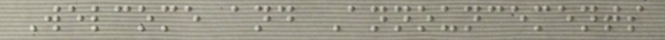Welcome and Announcements
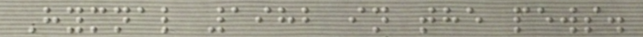Hymnal 1982 in the pews.
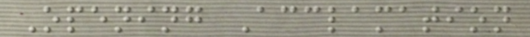Opening Acclamation
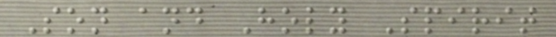Son and Holy Spirit
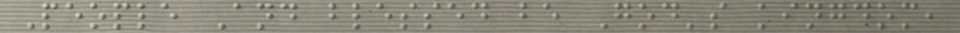People And blessed be God's kingdom,
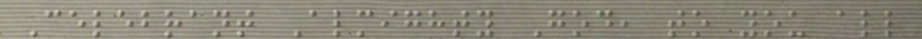Celebrant Almighty God, to you all
